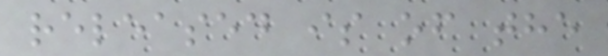released is of the
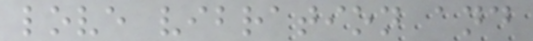love vibration and
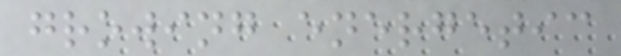growing energetic
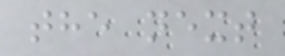the next
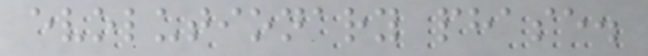evolutionary phase.
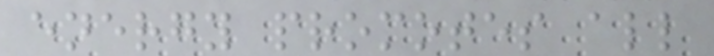energy promotes all
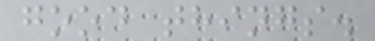good things.
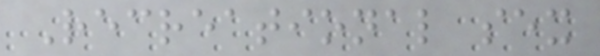Recreational sex
